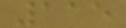115
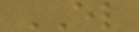EL
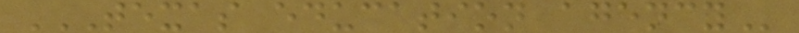TEXAS EDUCATION AGENCY
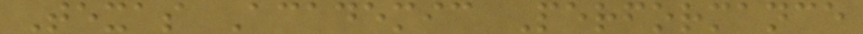Texas Academic Performance
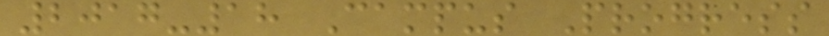2017-18 Campus Progress
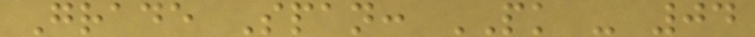Grade Span: PK - 04
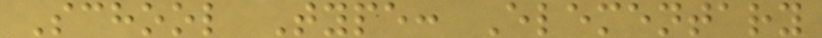School Type: Elementary
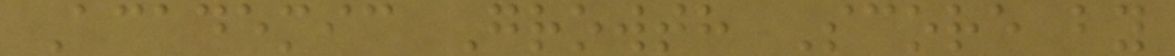Academic Growth Score by
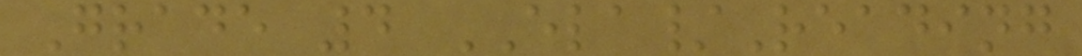Grade 4 ELA/Reading
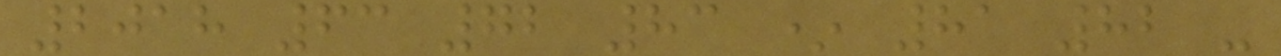2018 63 72 83 * 81 82 -
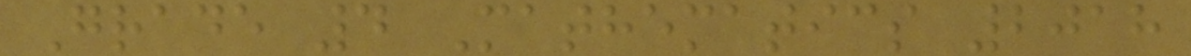Grade 4 Mathematics 2018
